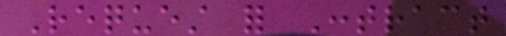Request for Contract
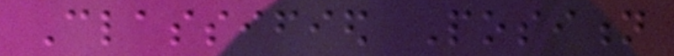Classified Position
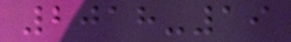2018-19
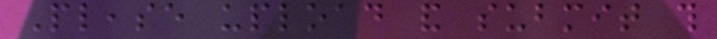Please upload and submit this
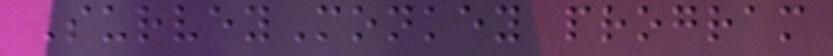SurveyMonkey program
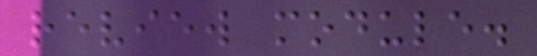review module.
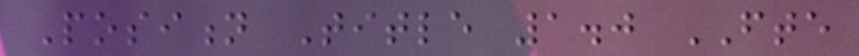Position Title 1.0 FTE
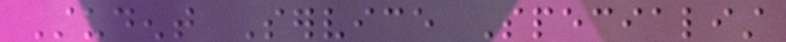Student Service Specialist
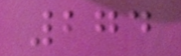274
